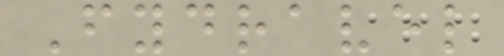Fydravel
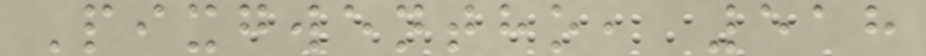Pixgwentho, 518
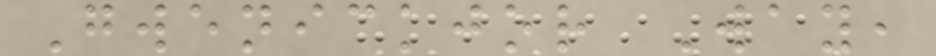Gwenickjor Way,
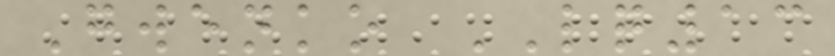Gwenko LQ13
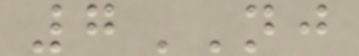7NJ
